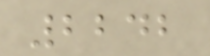2242
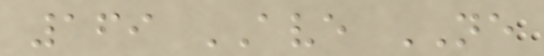169 AVE NE
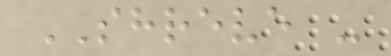SHREVE -
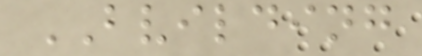BVILDING
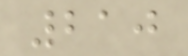210
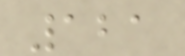121
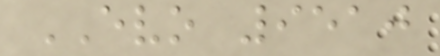EVO 9510
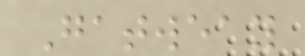Gatweay
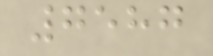7587
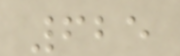625
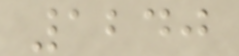1240
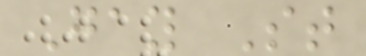Gay St
